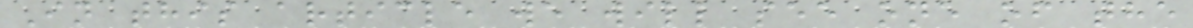In this article we will see one of the
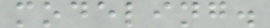modeling.
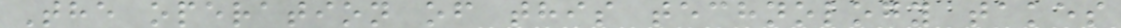The operation of this technology takes
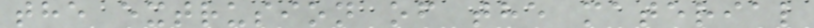the extrusion of the material
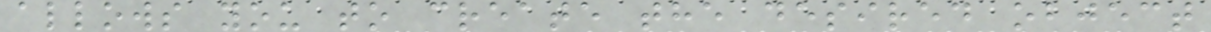allows you to create the desired object
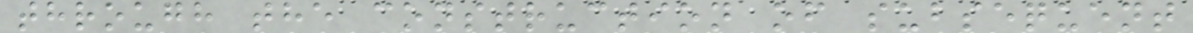through the construction of subsequent
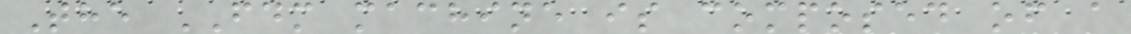The FDM machine is composed of a
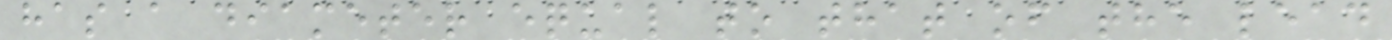has a diameter equal to that of the lead
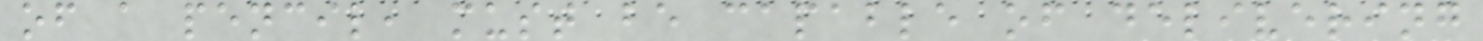of a pencil, must be capable of delivering
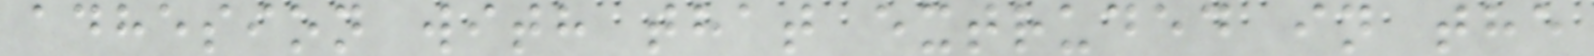adhesion with that extruded in the
